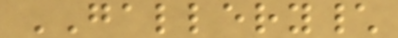GALLERY\
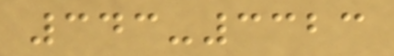343-3323
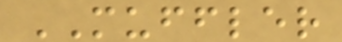MUFFLER
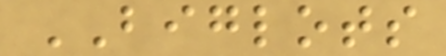BIGLOTS
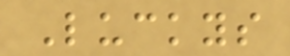Luckys
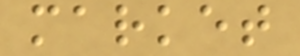market
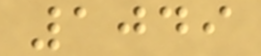1049
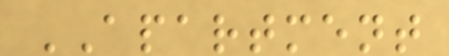APARTMENT
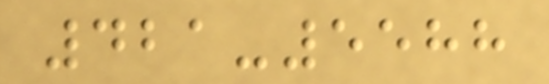421-5588
